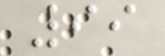99
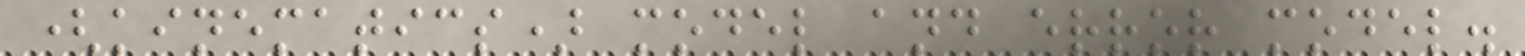(kinematics) model and error model.
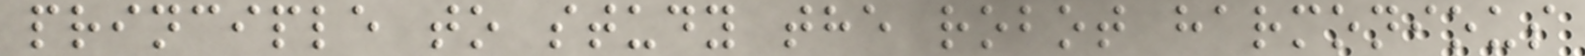principle to study the robot harmonious
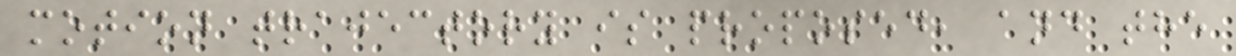motion trajectory is proposed, and the
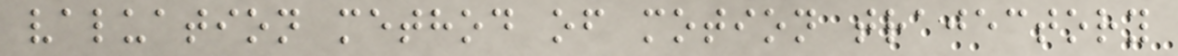valuation method of motion trajectory
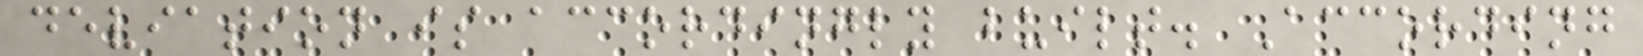deviation is accordingly built. According
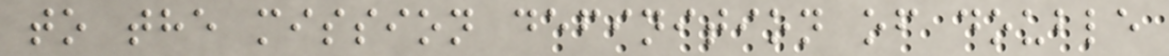to the mission definition of double
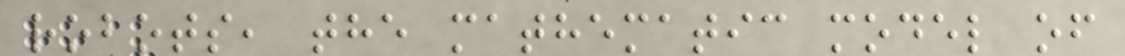robots, the mathematic model of
